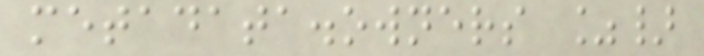metadata.owners %}
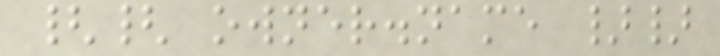{{ owner.name }}
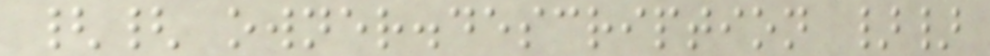{{ owner.description }}
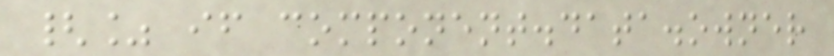{% if component.data.owner
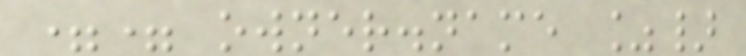== owner.name %}
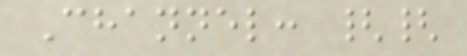Channel: {{
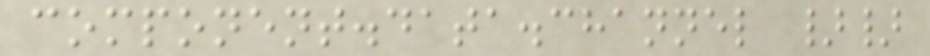component.data.channel }}
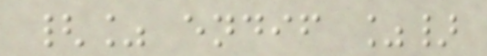{% endif %}
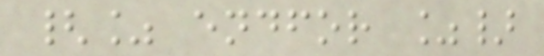{% endfor %}
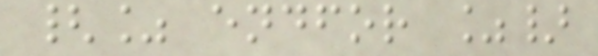{% endfor %}
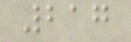217
